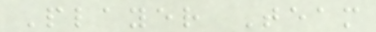Player Team
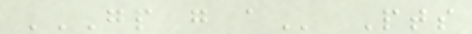GP G A Pts
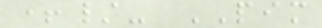+/- PIM
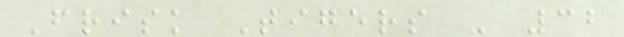Frisk Tigers - 32
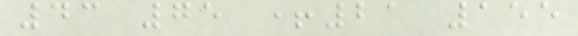43 75 +21 155
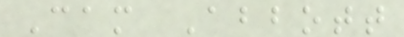Cam Abbott
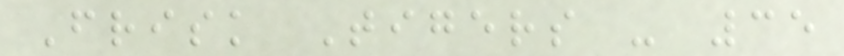Frisk Tigers - 35
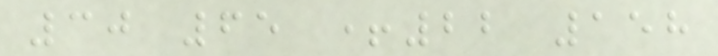30 65 +22 158
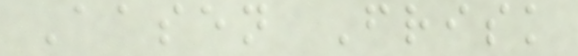Aasen Frisk
